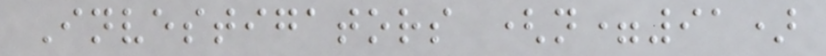Investigators (n=91)
